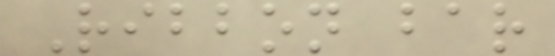Ribbon bar
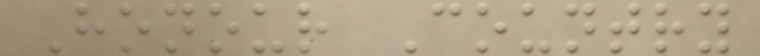Honour Country
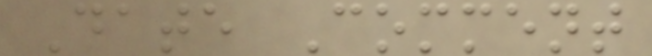Date Comment
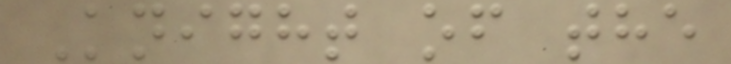Knight of the
